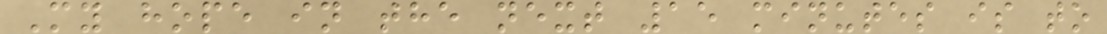My hope in the next 15 minutes is to
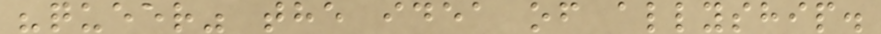"queer" the idea of allyship.
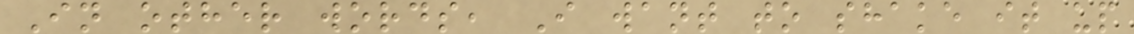In other words, I want to shake it up
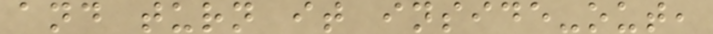and turn it inside-out,
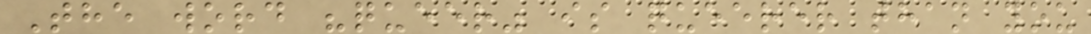The word "queer" is queerer than you
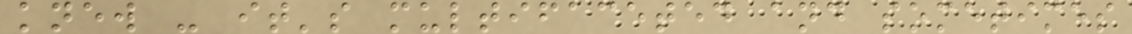knew - it's multifaceted and sometimes
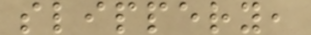slippery,
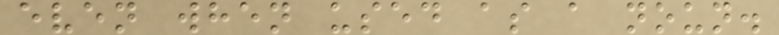even when used as a noun.
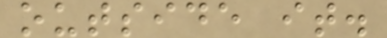outside it.
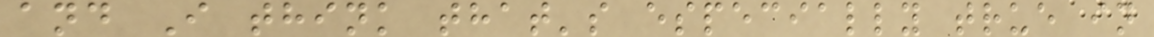and I think that's especially true in
